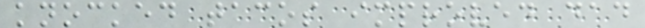knocked tacos improved dad
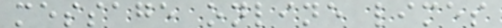message online limes
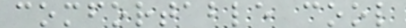comfortable cool
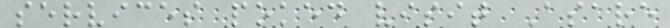services poked visit Asare
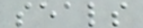seals
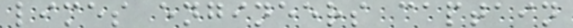limes engineers captain
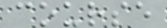course
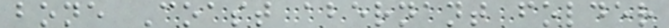bone Coast abernant folder
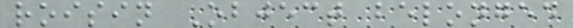roisin Object belonged
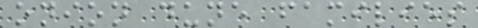onion dune families
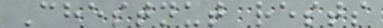Chestnut rests
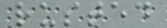rusted
